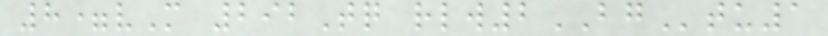8=vM 292Tq rlw2BGtu1
